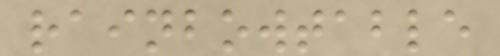rainbowtable
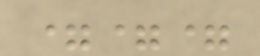===
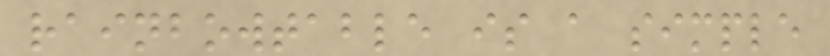rainbowtable is a simple
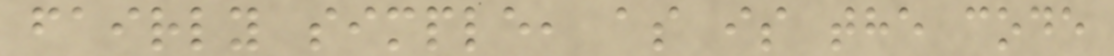fairly simple, as is the code
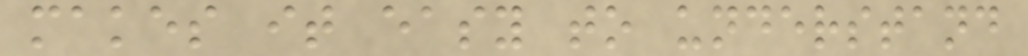makes it easy to understand
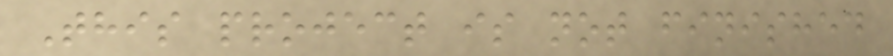This project is not finished
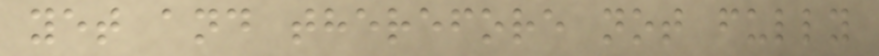yet and therefore not fully
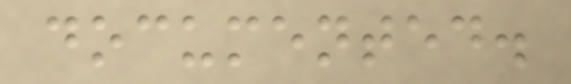documented.
